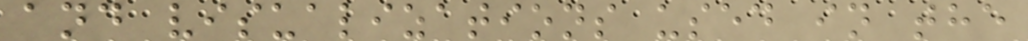and visualizations used in the
